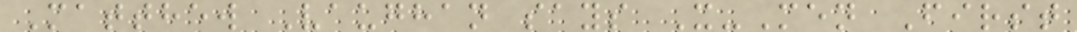Matthew Vaughan says X-Men First
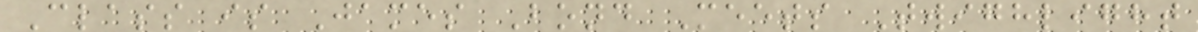Class is James Bond Meets Twighlight
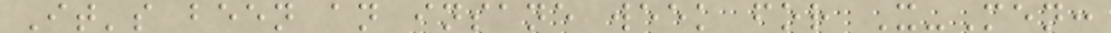It's been an insane week for X-Men:
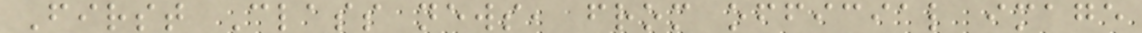First Class news, from official image
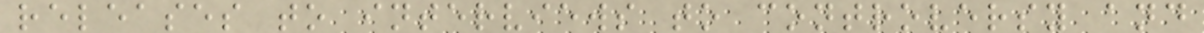releases to interviews to controversy and
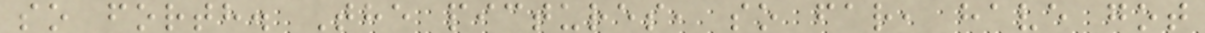so forth. The pictures, so far, have got
